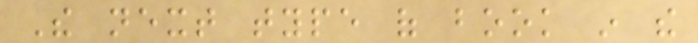The next type of book in the
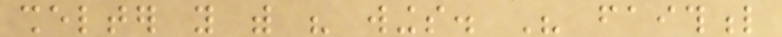shelter you with his wings. His faithful
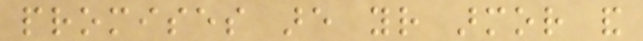promises are your armor and
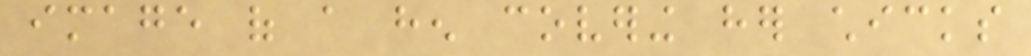image of a hen covering her chicks
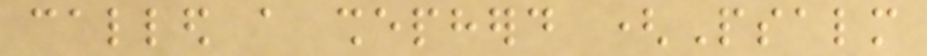called a shepherd (Psalm
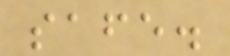safe.
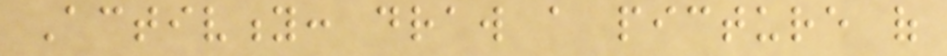Activity: draw a picture of
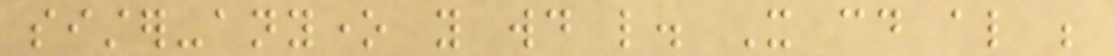sister-anyone you would like. It could also be
